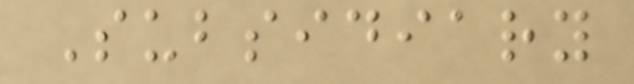Subsidiary
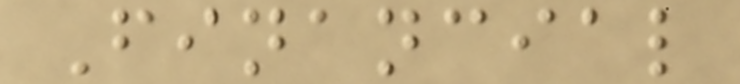Financial
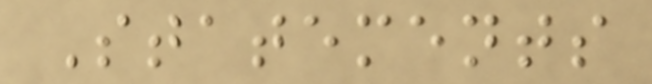Statements
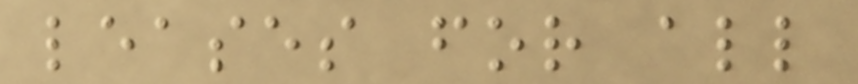leases for all
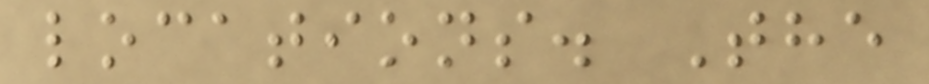locations. The
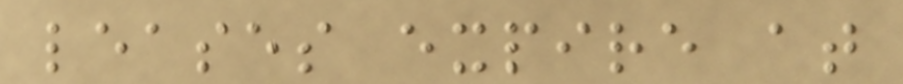leases expire at
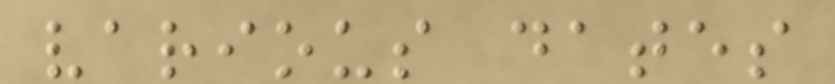various dates
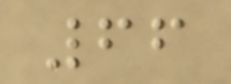66
